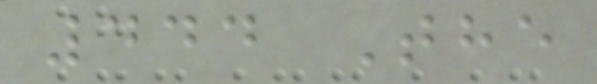444 The
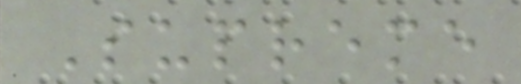Supreme
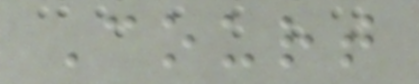Court
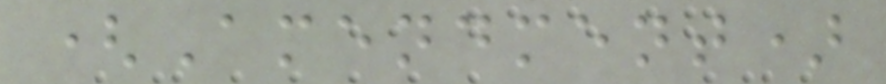(Amendment)
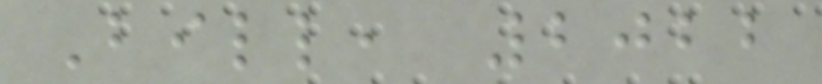Bill, 2022
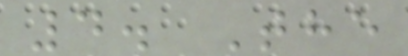4. The
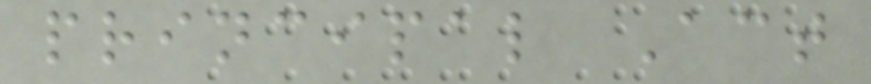principal Act
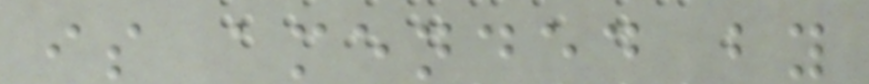is amended by
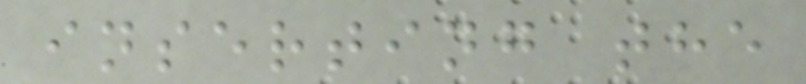inserting the
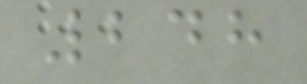248
